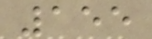155
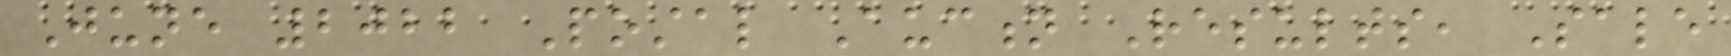June 2022 Postal Auction Results, Sale
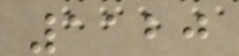1120
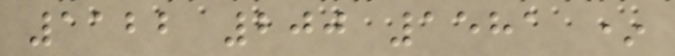1122 200 1581 *
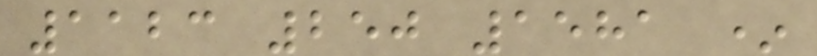1123 250 1581 *
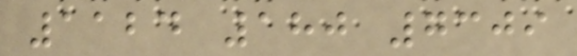1124 180 7309
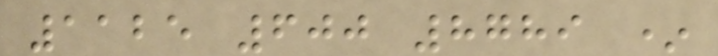1125 600 8789 *
